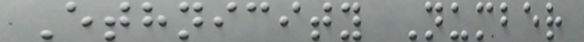Ethnicity Number
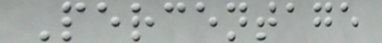Percentage
